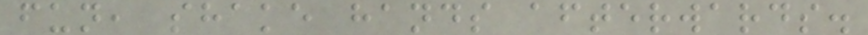fun, shake hands afterwards.
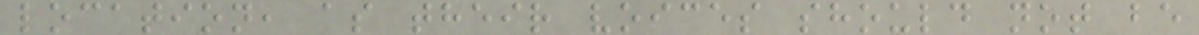location, as their voices should not be
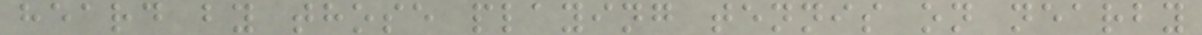heard by those playing tennis on nearby
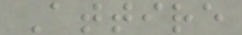Attire
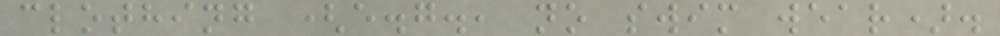clothing (e.g., no swim wear).
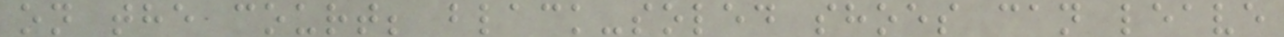on the court; black-soled shoes can leave
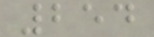254
